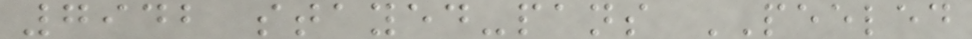7942 stayed-pans PEELED
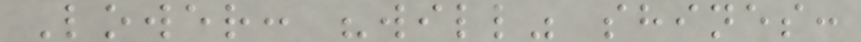Lower: "will" shines:
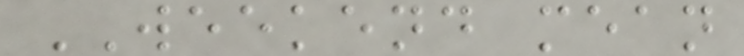WEEKEND mean
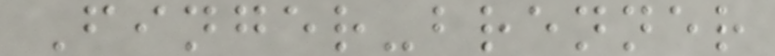Finger-brenner
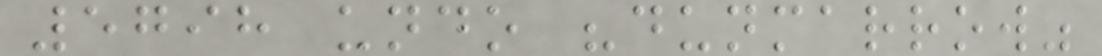5798 undo "dunmarrow"
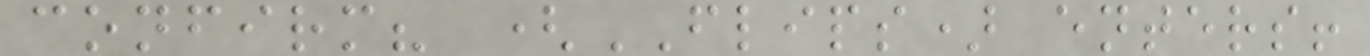confirm? (FLIPS) enters!
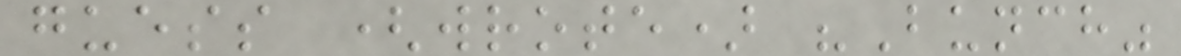guess (wrote) "Bunch"
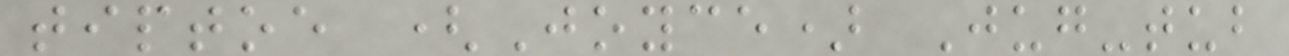tiptoe (Joyce) Jug-tub
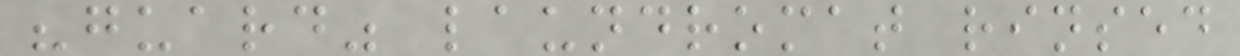"guard" laundromat rinsed
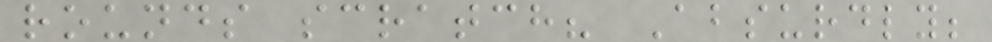rounds scratch? Absurdly;
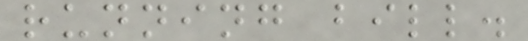running bill.
